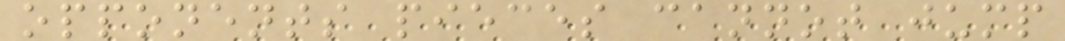opponents pieces cannot jump
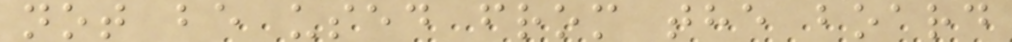not be used from the board
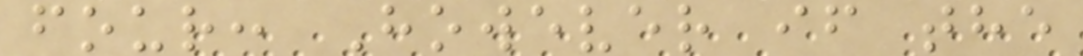four: However if the
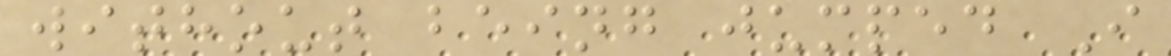without being jumped I
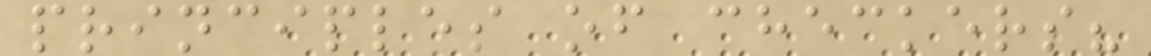principles of checkers?
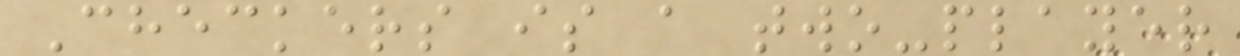Checkers is a two-player
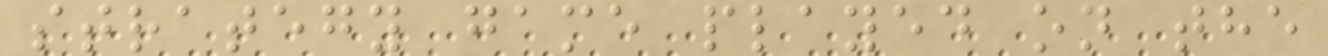strategy game played on the
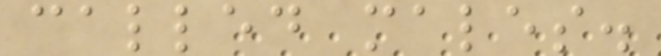called males.
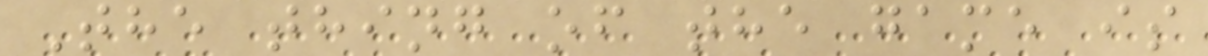The thing of the game is
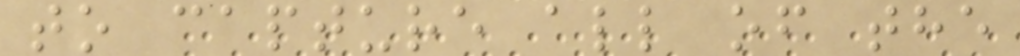to capture all of the
